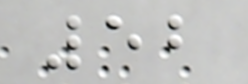52
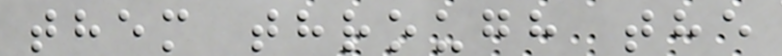them through the
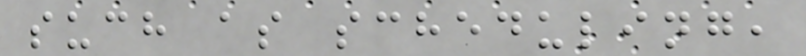such as scheduling,
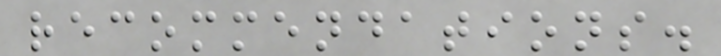recommendations.
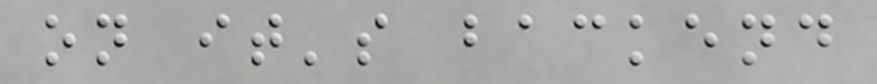on it's backend
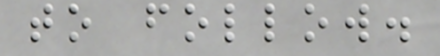to follow.
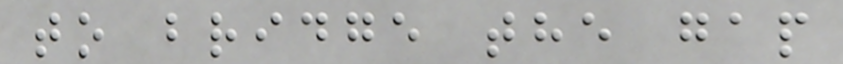to bridge the gap
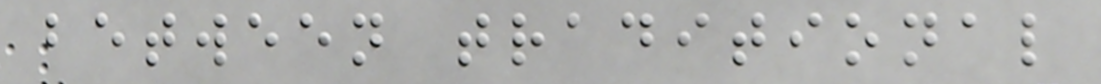between traditional
